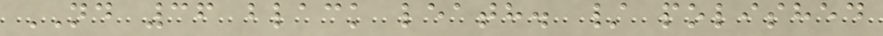ND 36 black leath. / polished
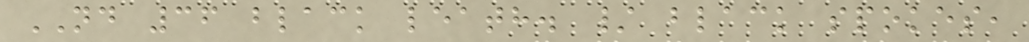ND 36 black leath. / black spokes,
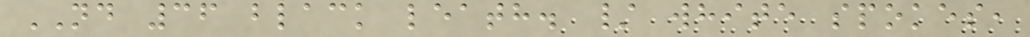ND 36 black leath. / white spokes,
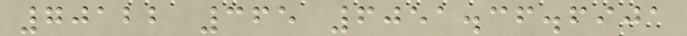70122 365 6051.36.6901
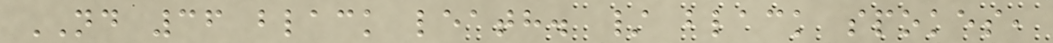ND 36 black leath. / black spokes,
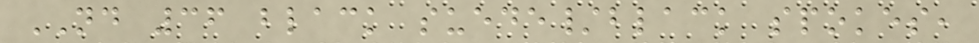ND 36 black suede/black spokes,
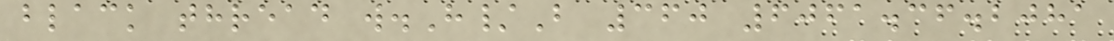black thread w.H/B 360 6061.36.2081
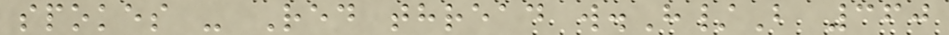spokes - Red thread w.H/B 360
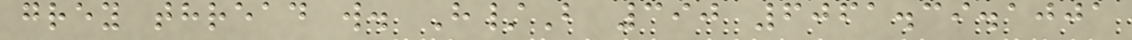grey thread w. H/B 390 6061.39.1001
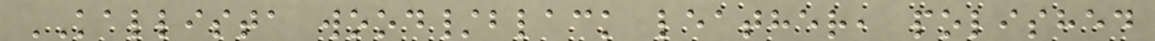KALLISTA wood/black leather, polished
